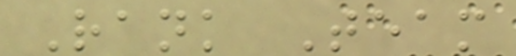Rank Team
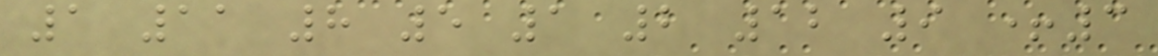1 11 8 5 1 2 12 9 +3
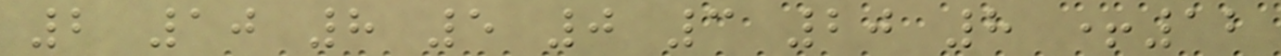2 10 8 5 0 3 20 8 +12
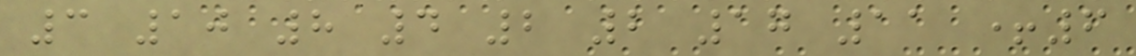3 10 8 4 2 2 17 11 +6
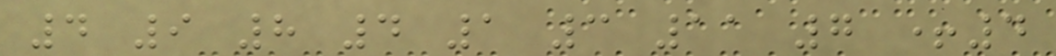4 9 8 4 1 3 11 7 +4
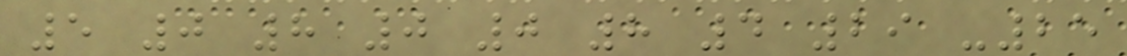5 0 8 0 0 8 4 29 -25
